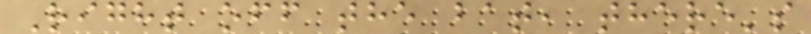Right off the bat, there's
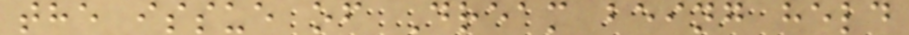the issue of Dream being held
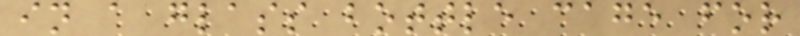in a glass bottle cage for
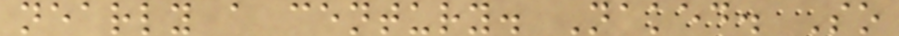nearly a century. Naked. So
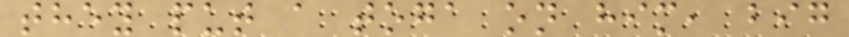they put a toga on him, big
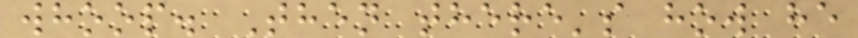whoop. Then there's how he
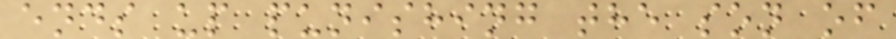ends up punishing the son of
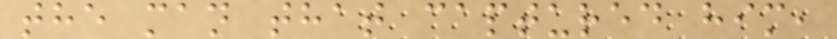the man that captured him,
